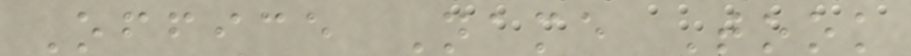Office Name Took
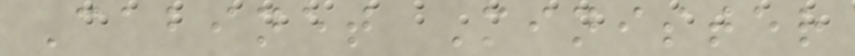Cabinet Minister
